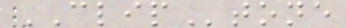CLIPtone
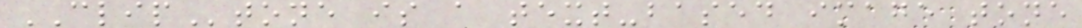CLIPtone is a text-based image tone
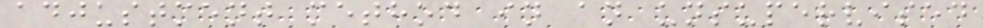adjustment method in an unsupervised
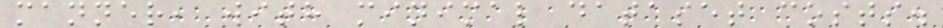manner, with minimal dataset costs.
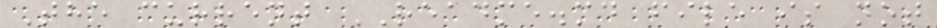The current README.md file is not
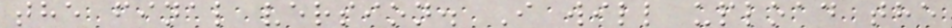the final version. I will upload the
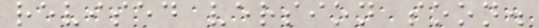revised version soon.
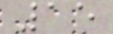15
